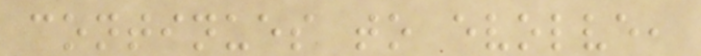continues to evolve,
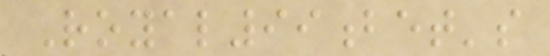Royal99bet's
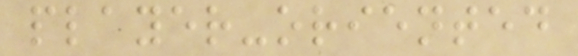player-oriented
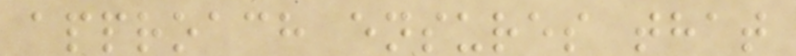approach ensures that
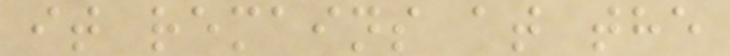it remains at the
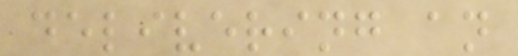delivering an
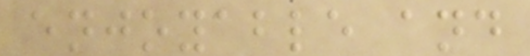enjoyable and
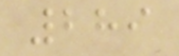289
